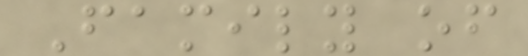Family of
